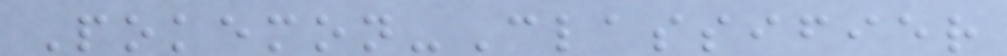Pokemon-Classifier
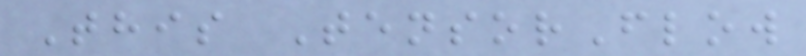This TensorFlow
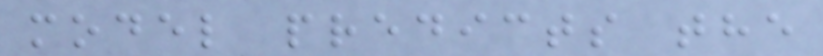model predicts the
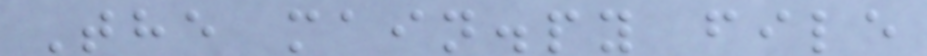The main.py file
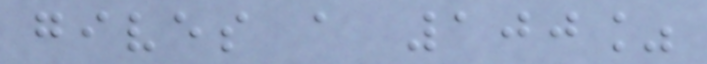gives a 100%
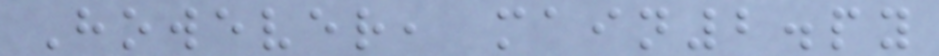However, main2.py
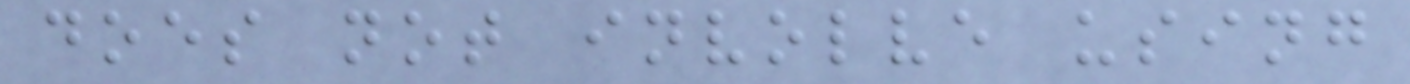does not involve using
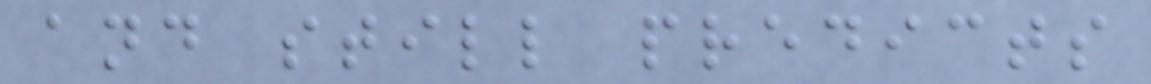and still predicts
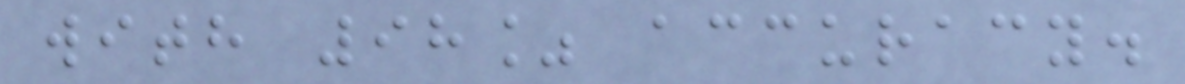with 98% accuracy.
